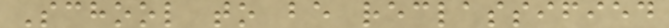School to be reclassified
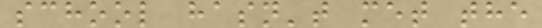school hasn't met the
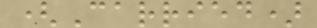(Carried)
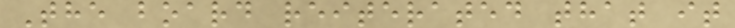The board reiterated that it
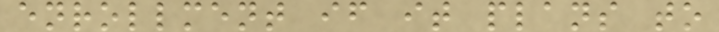enrollment if it plans to
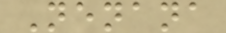Nenana
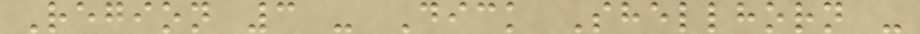Region 3 - Dick Shellhorn -
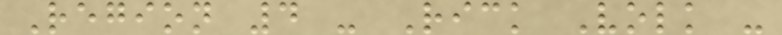Region 4 - Rick Volk -
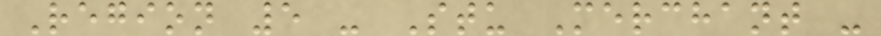Region 5 - Stu Merchant -
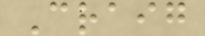Craig
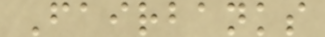Fairbanks
